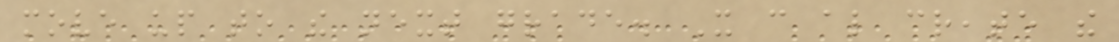move up to the next grade. It can also create the
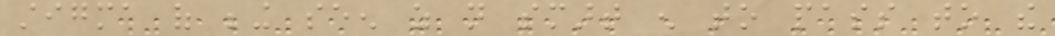stigma of being seen as not smart enough to pass to the
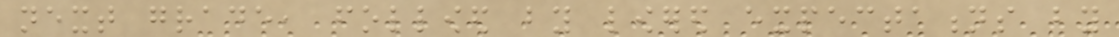next grade, followed by lowered expectations by
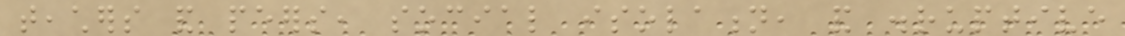teachers and peers, social isolation, and disruptive
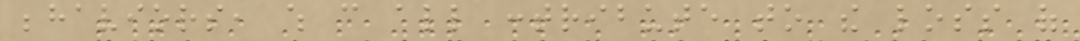behaviors, which can all contribute to the loss of
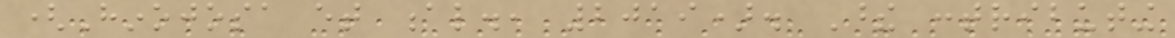(Hinojosa et al., 2019). These contributing
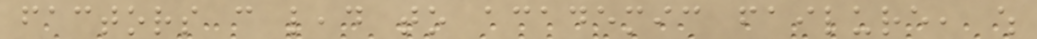factors can lead to academic failure, which
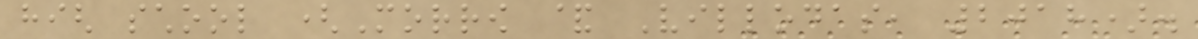high school (Morrow & Villodas, 2018).
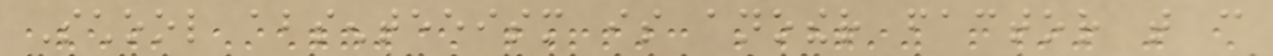School absenteeism is another factor that can
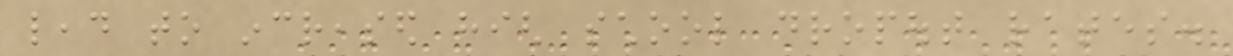lead to increased high school dropout rates.
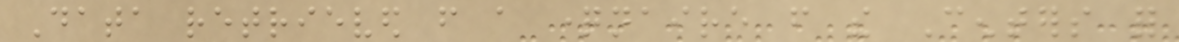Data retrieved from a questionnaire from the Centers for
